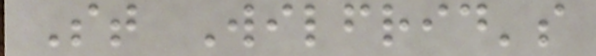St Wilfrid's
